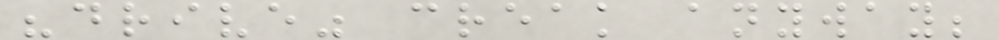"drive" creak anyway;
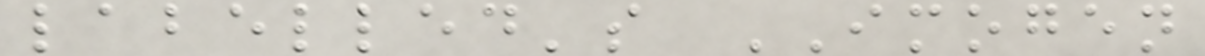labelled's IMOGEN
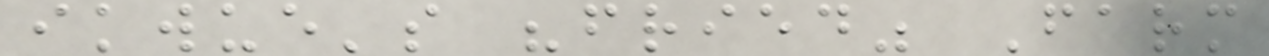ikwue's "fried" Farm
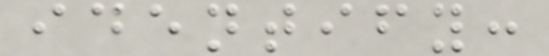identify:
